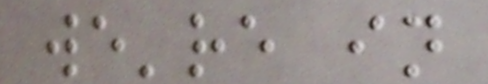we're in
